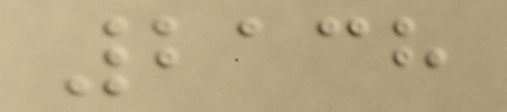2138
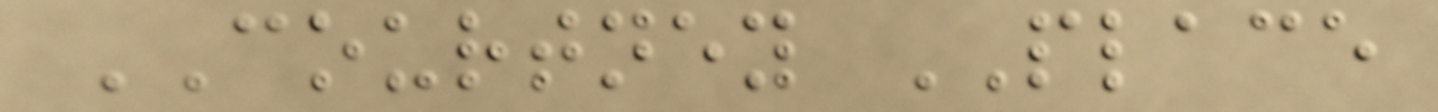COURTNEY PLACE
